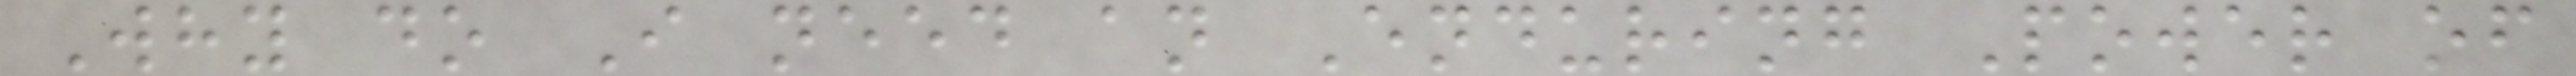Why do I need an Enduring Power of
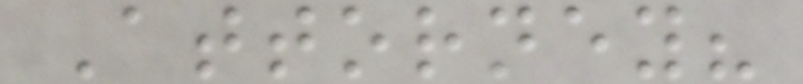Attorney?
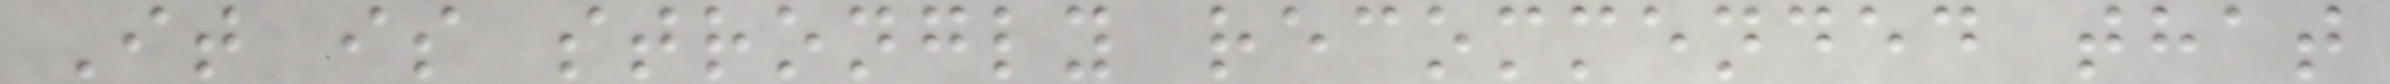It is strongly recommended that
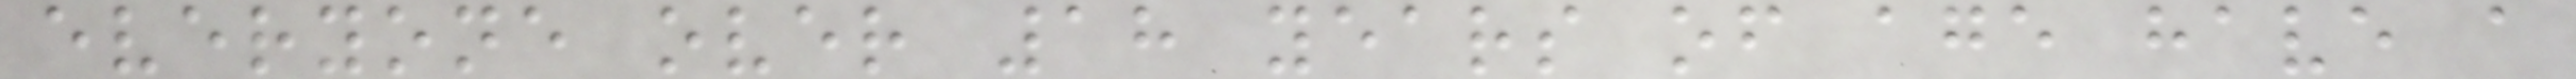everyone over 18 years of age have a
